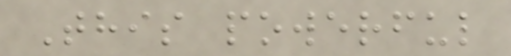This powerful
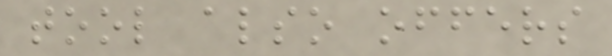tool also offers
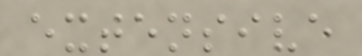extensive
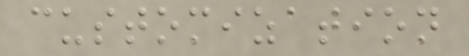customization
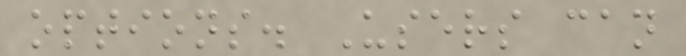options. Users can
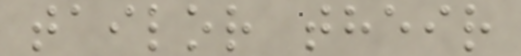tailor their
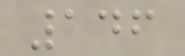146
